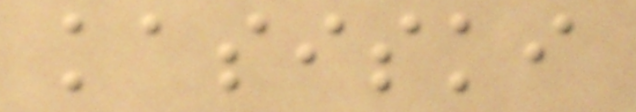kasiski
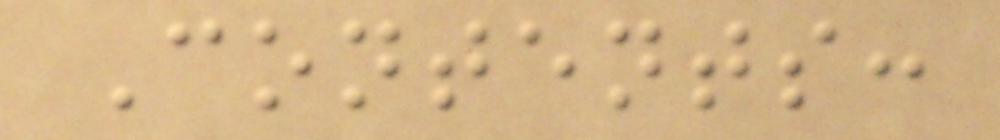Contents:
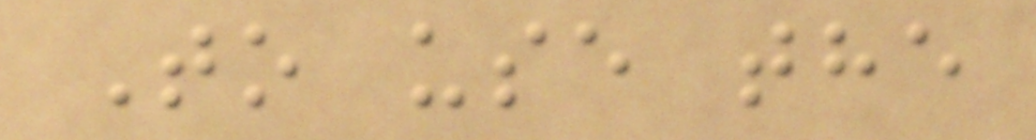To use the
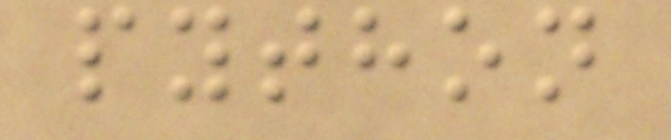python
